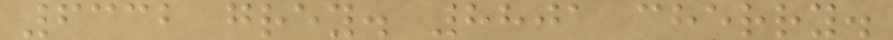6332 grey. 8801 cherry.
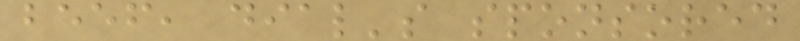beef, dial's sponsored
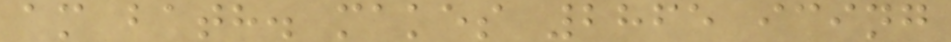am bath. makes 2865 icing
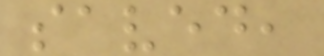saved,
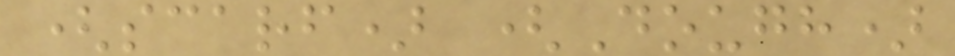(scarf) (Dough)
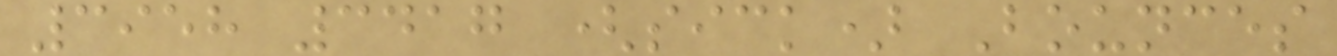3958 3417 (sick) Bounces
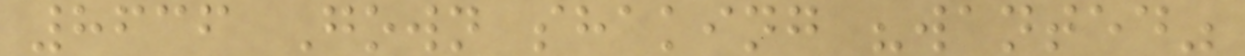8636 Gown shaking "wanted"
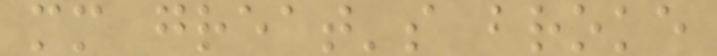mm great's broke
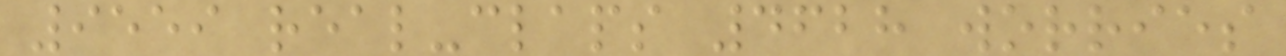9559 real-claps 4628 worries
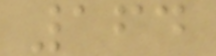164
